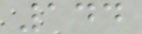144
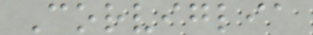Corviglia
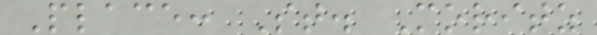Place: St. Moritz
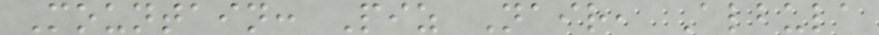Mountain: Piz Nair, Albula
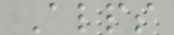Alps
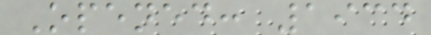Opened: 1934
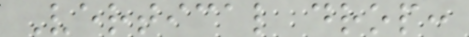Vertical drop:
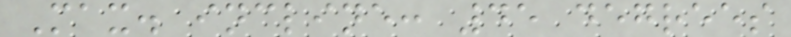Max. incline: 45 degrees
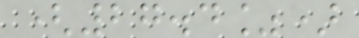(27.4%)
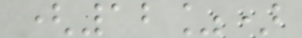(12%)
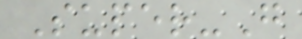Super-G
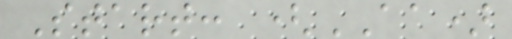Start: (AA)
